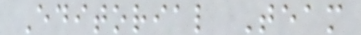Editorial Team
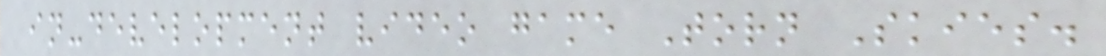in-development video game Torn Skies.
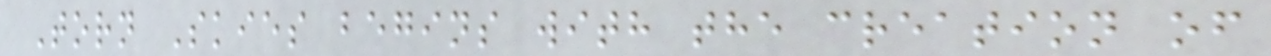Torn Skies begins with the creation of
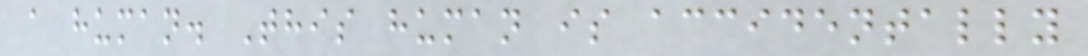a human. This human is accidentally
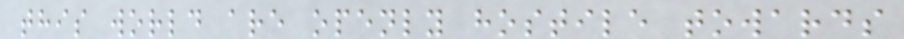this world are openly hostile towards
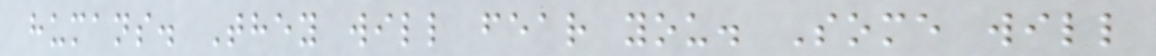humans. They will fear you. Some will
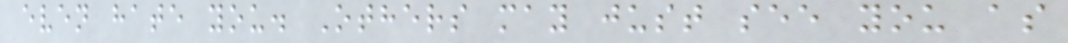even hate you. Others may just see you as
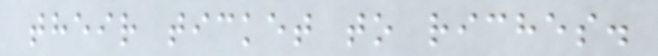their ticket to riches.
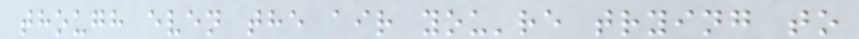though even the air you're trying to
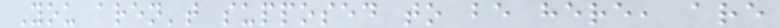You aren't supposed to be here, are
